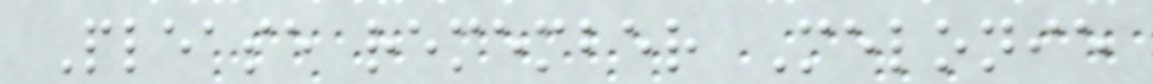Please remember Melonie
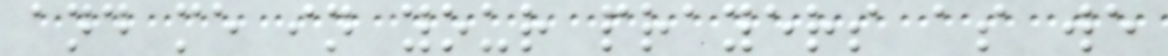and me in your prayers as we
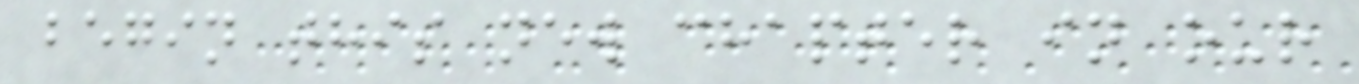begin this new chapter in our
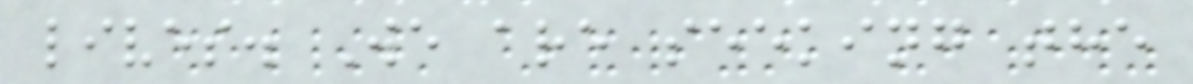lives. We are seeking the
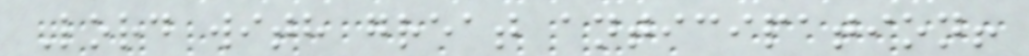Lord with great anticipation!
